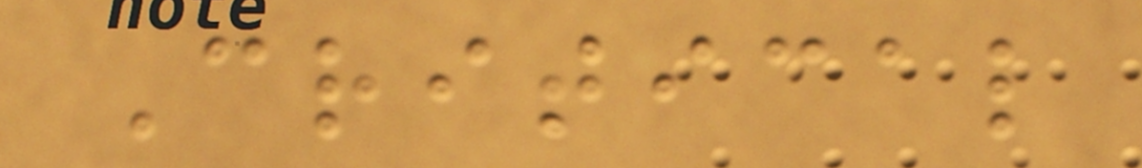Critical
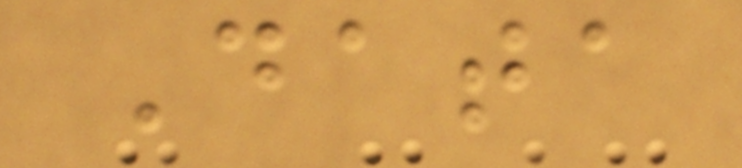Data
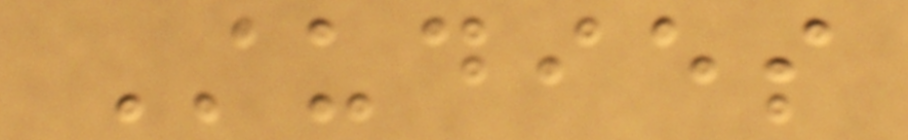Studies
